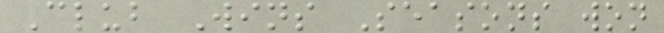Club Wins Seasons won
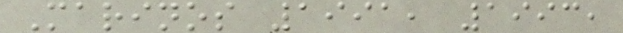Marinos 1991, 1993,
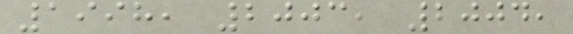1998, 2003, 2004,
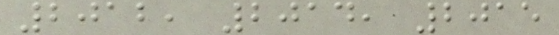2012, 2014, 2015
